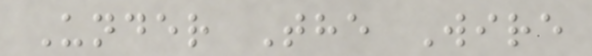Under The Wire
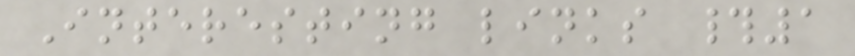Interesting links #1
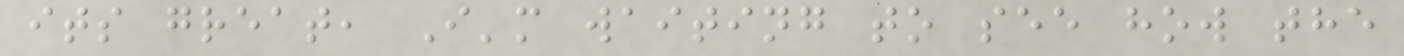its great, I'm waiting to see how the
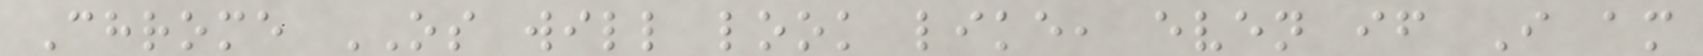Chrome OS will look like, even if I am
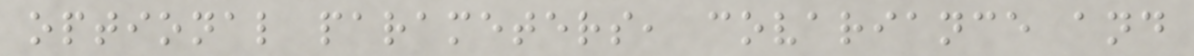optional parameters, covariance and
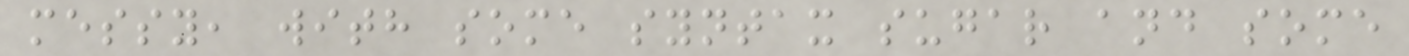messy, with some syntax sugar and some
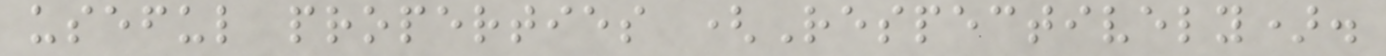useful properties (Respectively).
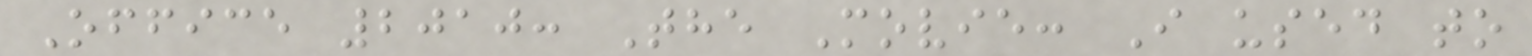Office 2010: The Movie: I used to
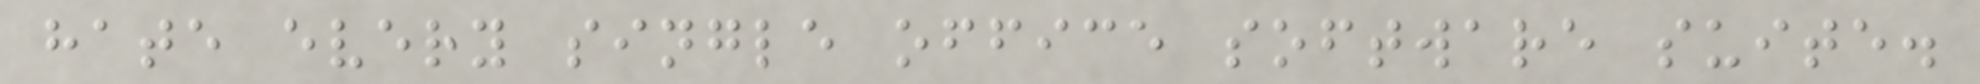hate every single office software suite.
